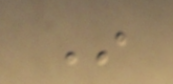In
